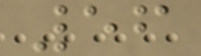56
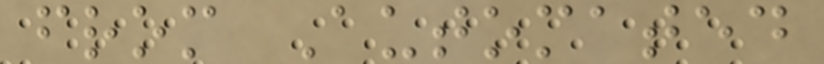from Automated
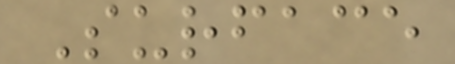Surface
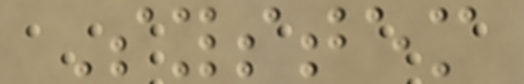System
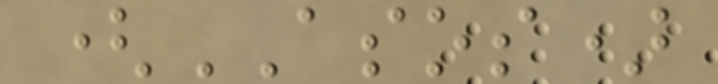(ASOS)
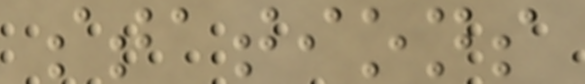stations
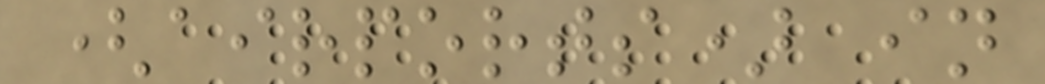(airports) in
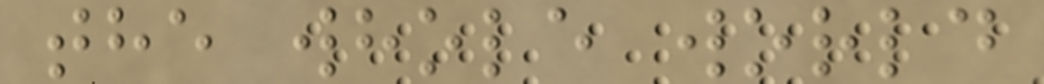the whole world
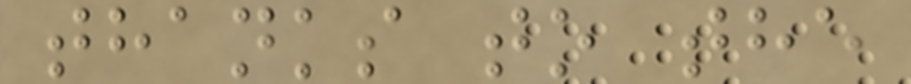thanks to the
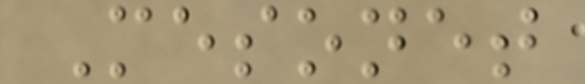Mesonet
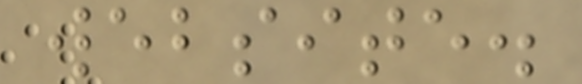website.
